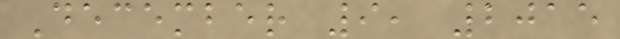December 9, 2015
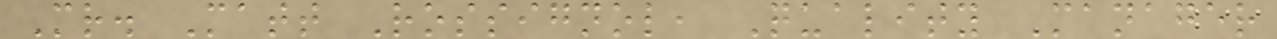Mr. Matt Rossignol, Quality Manager
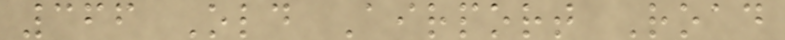366 Old Airport Road
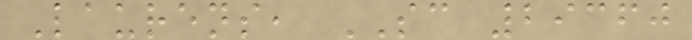Laurens, SC 29360
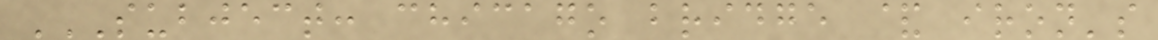SUBJECT: CHICAGO BRIDGE & IRON'S
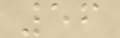56
